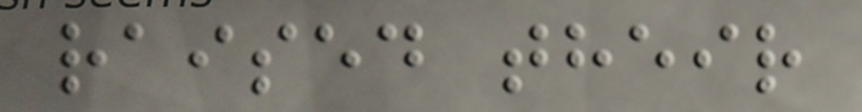raised their
